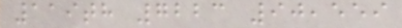119th 7223 90,559
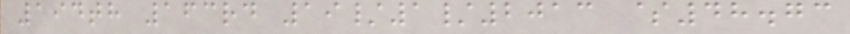194th 163rd 19/1/2013 $48.73
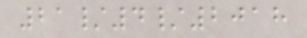21/4/2018
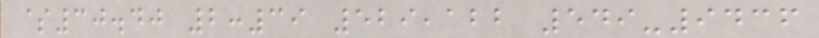$30.40 2:39 529,122 549-9436
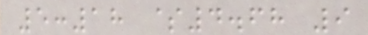5:18 $4.68 9
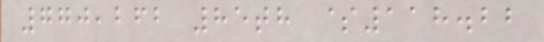770,262 85th $118.22
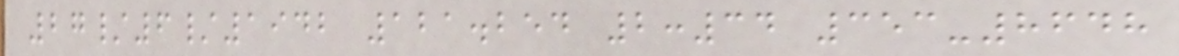27/6/1942 121.254 2:34 353-8648
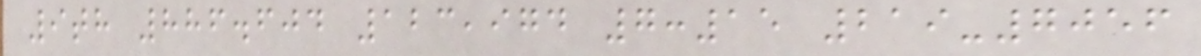9th 886.604 123,974 7:15 219-7056
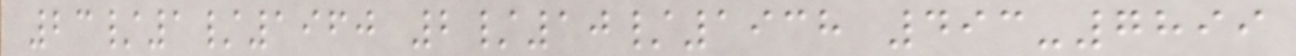23/1/1960 2/10/1938 493-7899
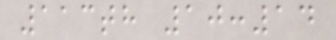113th 10:14
